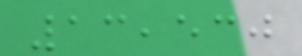13,530
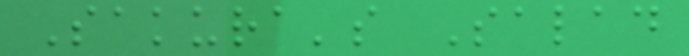Sakura's Salad
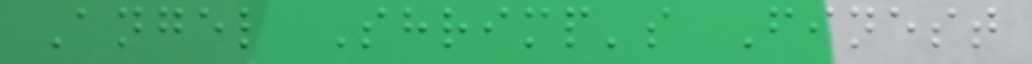Angel Shrimp's Finest
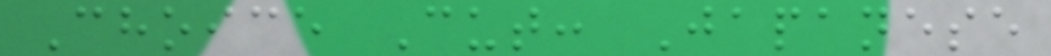Choice Cut: Japanese
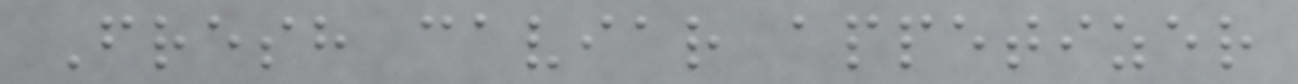Fresh caviar appetizer
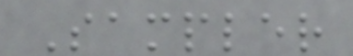Sampler
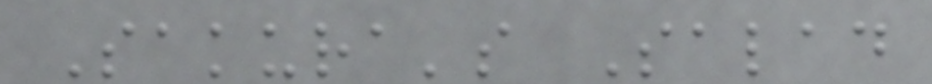Sakura's Salad
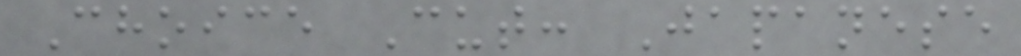Choice Cut: Japanese
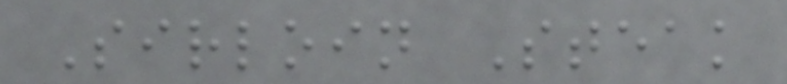Sirloin Steak
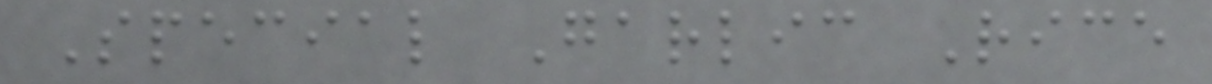Special Garlic Rice
